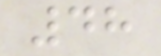48
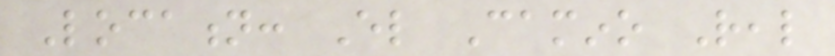Location: El Camino Real
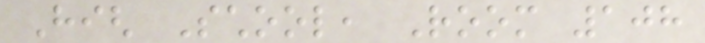High School, Room 108
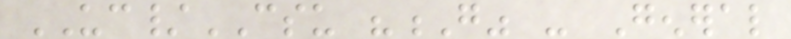UC/CSU "G" - General
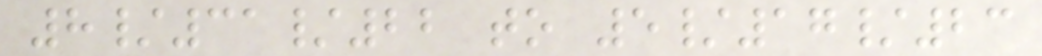8/31/22 to 5/17/23
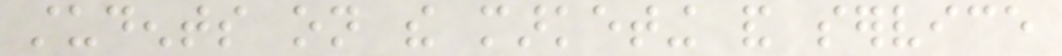students on the marketing and service
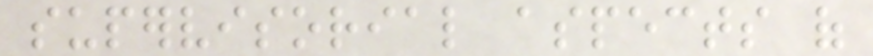supervisorial aspects of
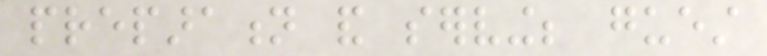preparation and serving; guest
